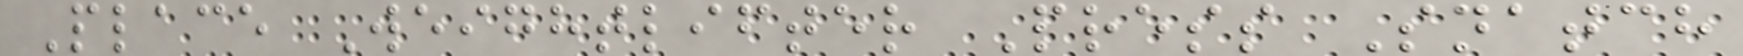Place Weightlifter Press Snatch
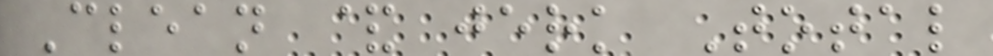Clean & jerk Total
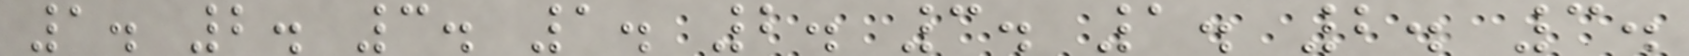1. 2. 3. 1. 2. 3. 1. 2. 3.
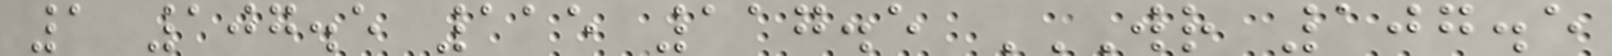1 107.5 115 117.5 WR 107.5
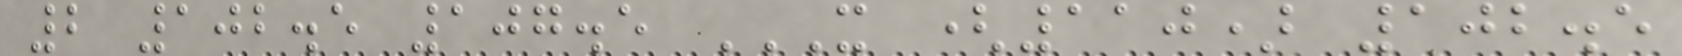2 102.5 107.5 X (110) 102.5
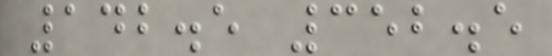142.5 352.5
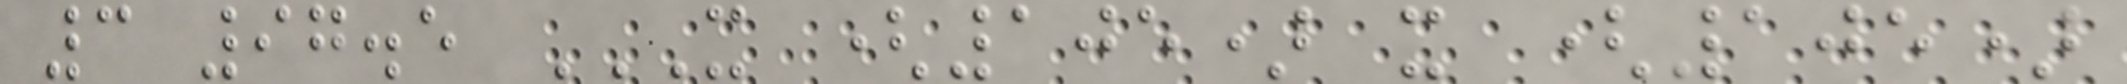3 97.5 X (105) X (105)
